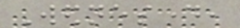Wednesday,
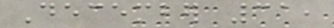December 31,
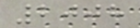2008
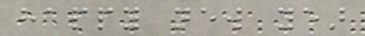happy new year
